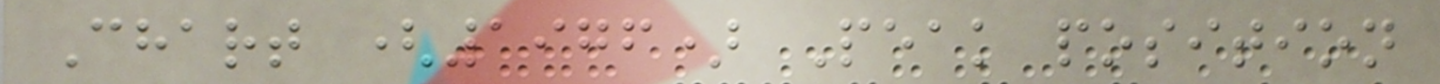Chart (1976) Peak position
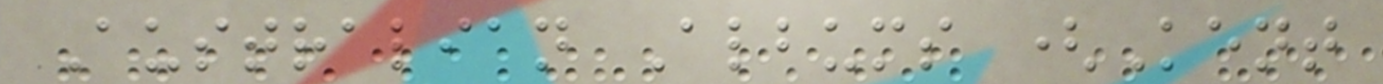Australian Albums (Kent
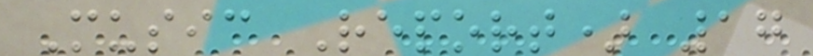Music Report) 17
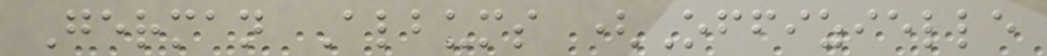German Albums (Offizielle
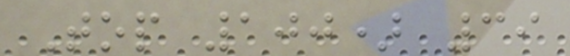Top 100) 39
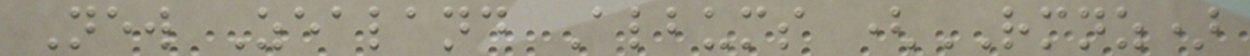New Zealand Albums (RMNZ)
